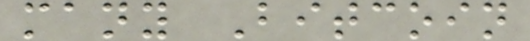many Bitcoin
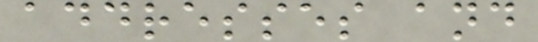addresses and
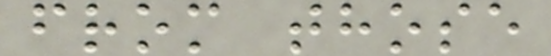from those
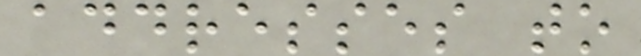addresses to
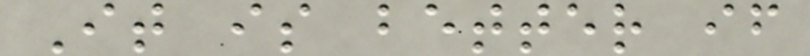It is better if
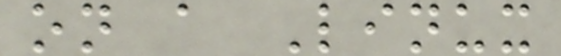on a Linux
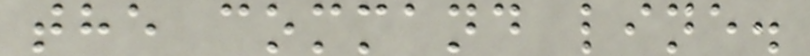the command line.
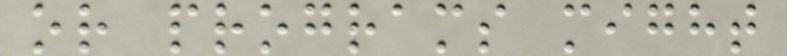or programs might
